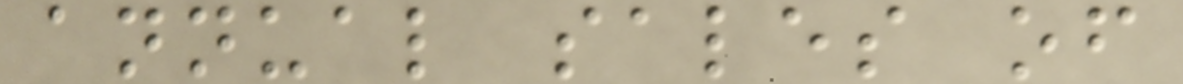annual sales of
